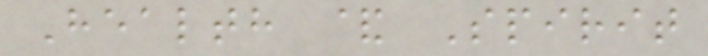Health & Spirit
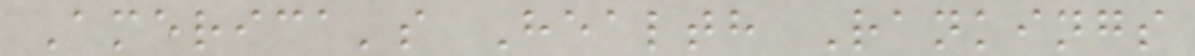America's Health Rankings
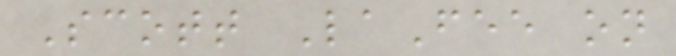Scott LaFee on
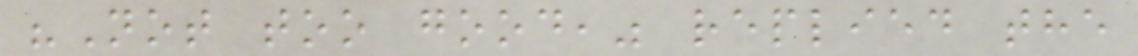"Not too good," replied the
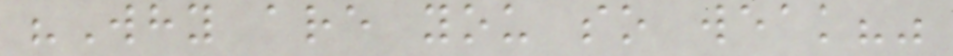"Why are you so weak?"
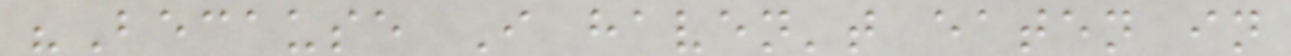"Because I haven't eaten in
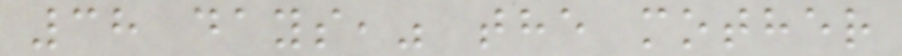38 days," the mother
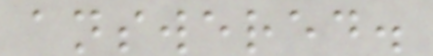answered.
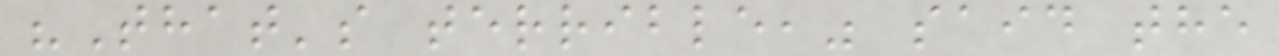"That's terrible," said the
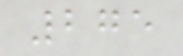275
